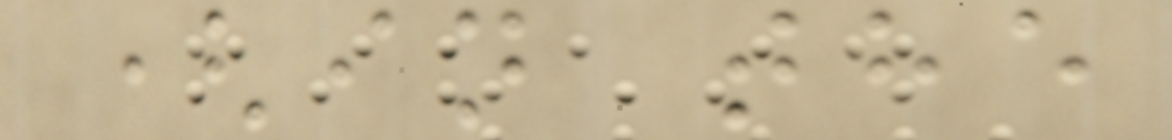(in the
